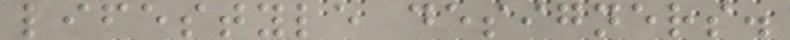lifestyle designers.
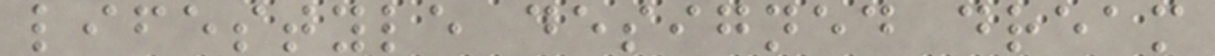lifestyle designed dream
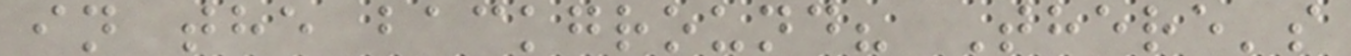in the background? There's
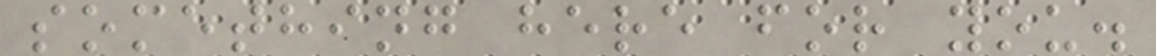something here for you.
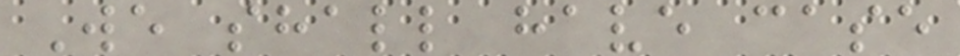We shall have case
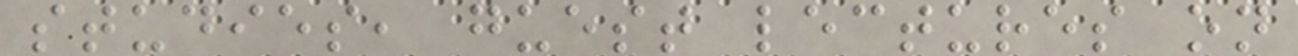studies, guest lectures on
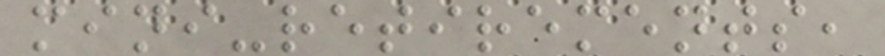mini-retirements,
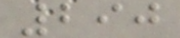290
